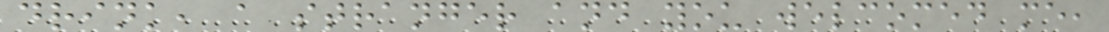drink, a stranger and you welcomed me,
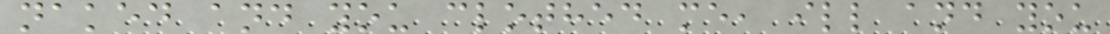naked and you clothed me, ill and you
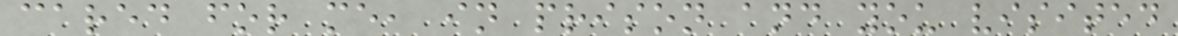cared for me, in prison and you visited
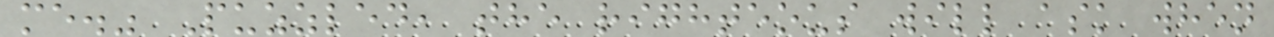me." Puzzled, the righteous will ask when
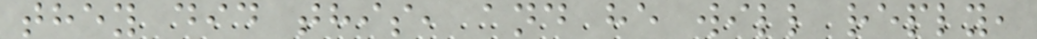they did this, and he will reply,
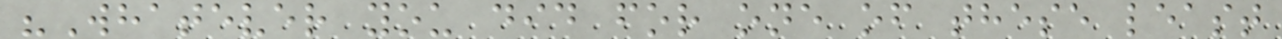"Whatever you did for one of these least
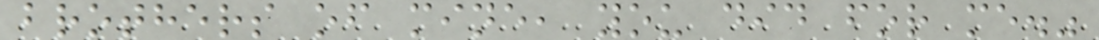brothers of mine, you did for me."
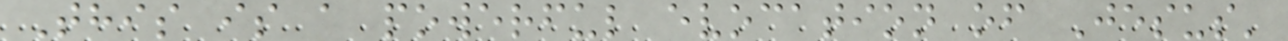This is a powerful evocation of Jesus'
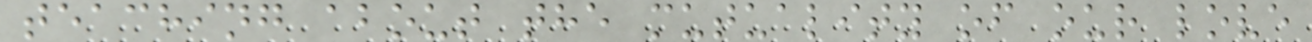teaching about the mutuality of our love
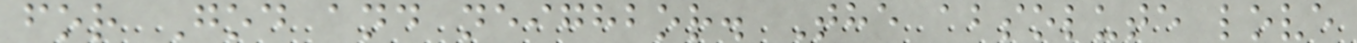for God and neighbor. The absolute love
